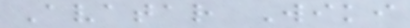Avatar Wiki
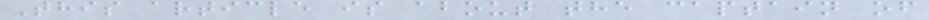This article is about the captain of
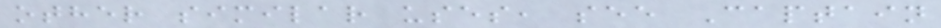other similar uses, see Captain
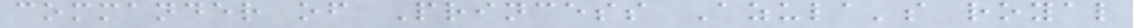commander of Princess Azula's royal
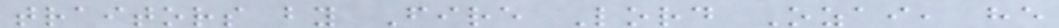traitors by Fire Lord Ozai, he
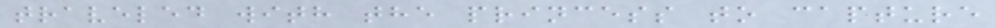traveled with the princess to capture
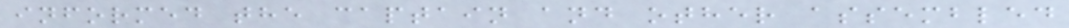informed the captain and other assembled
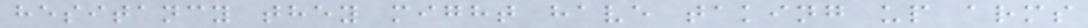hesitancy they might have taking up arms
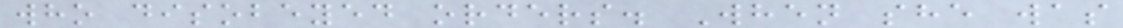who disobeyed orders. When she was
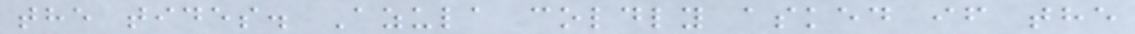the tides. Azula coldly asked if the
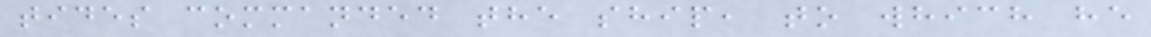tides commanded the ship, to which he
